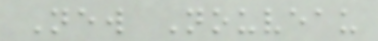New Nouveau
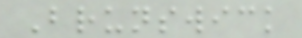Brunswick
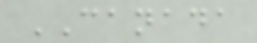CANADA
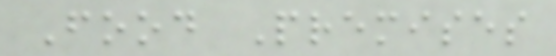Food Premises
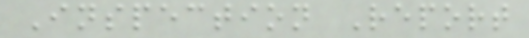Inspection Report
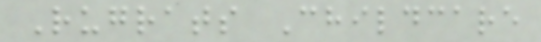Rugrats Childcare
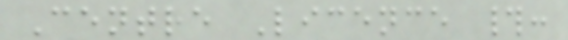Centre Licence #:
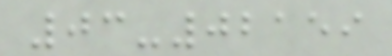03-02159
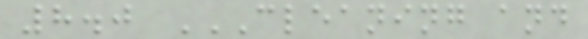8.0 CLEANING AND
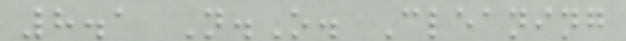8.1 N.O. Cleaning
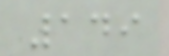149
